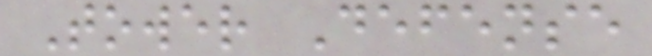Tower Defense
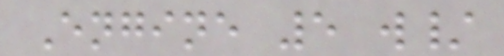Engine 5 w/
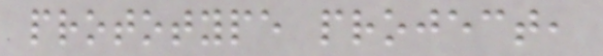prototype project,
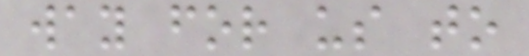way for us to
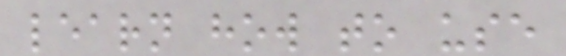learn how to use
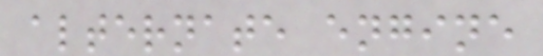alternate engine
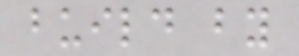build by
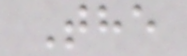The
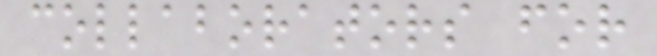collaborators for
